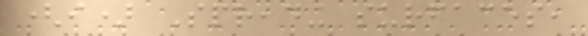(i) Spreading surfaces,
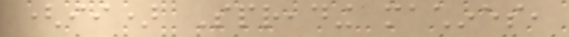(ii) Spreading machines,
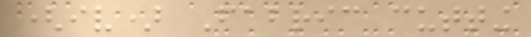(iv) Fabric cutting
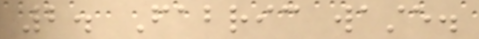2. Fabric waste.
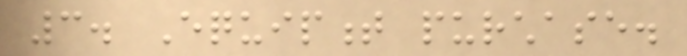3. Equipment purchase.
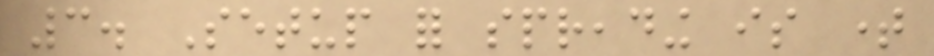3. Setup for spreading is time
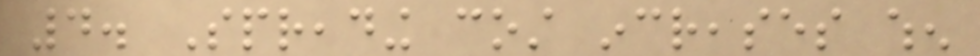4. Spreading cost increases when
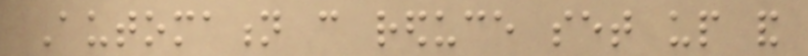Automation can reduce set up and
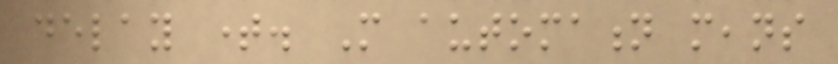delay time. More automation means
